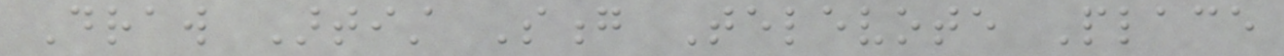Draw Artist Song Televote Place
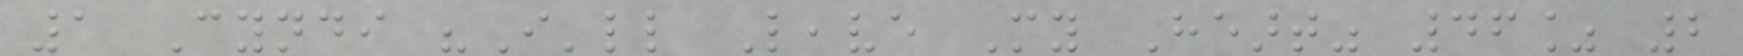1 Cyndi "I'll Leave My Heart" 46% 2
